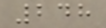248
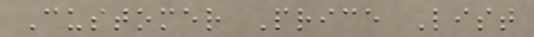Customer Price List
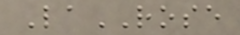LaROSE
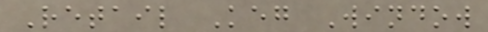Retail Keg Window
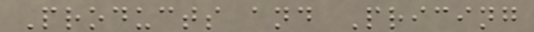Products and Pricing
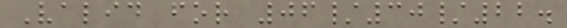Valid for 06/30/22.
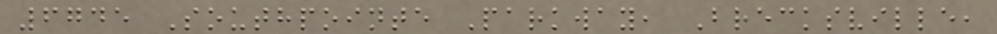6745 Southpointe Parkway, Brecksville,
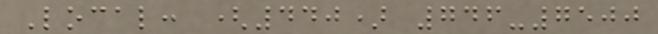Local: (440) 746-7500
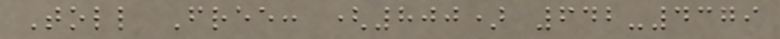Toll Free: (800) 642-4379
